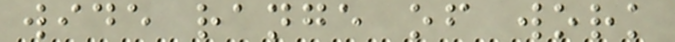wide range of work
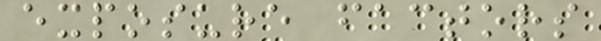exposure factors
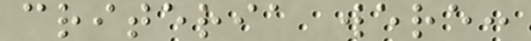criteria were:
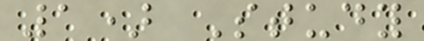1) Study
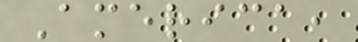America,
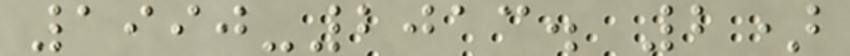1990-2013. 2)
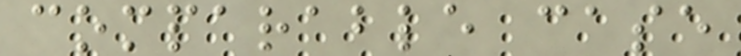comparable case
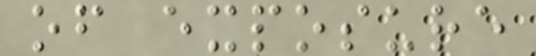of exposure
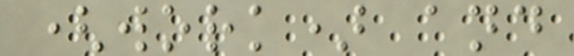(work) and
